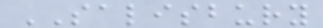SALISBURY
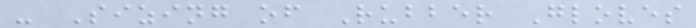- Sizing of Rubber Gloves
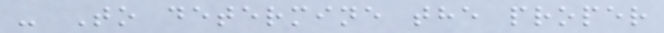- To determine the proper
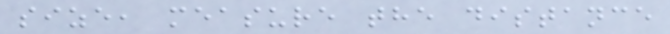size, measure the distance
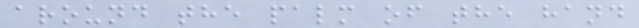around the palm of the hand
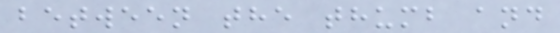between the thumb and
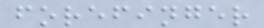forefinger
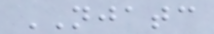NJATC
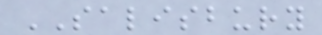SALISBURY
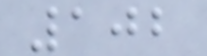102
